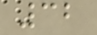32
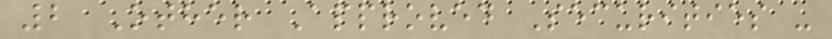2 Other Approved Securities -
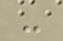-
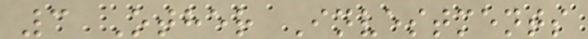3 Other Investments
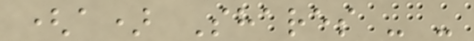(a) Shares - -
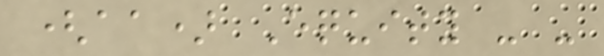(aa) Equity - -
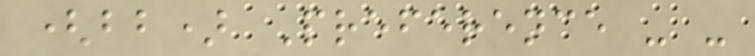(bb) Preference - -
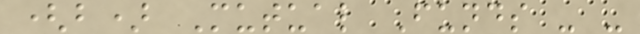(b) Mutual Funds - -
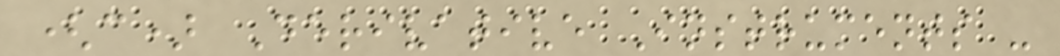(c) Derivative Instruments -
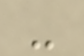-
